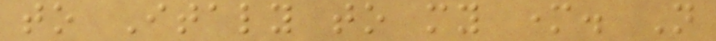to Italy to my mother. Not
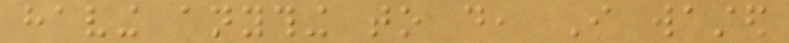having anything to do, I wasted
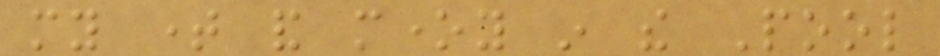my time and money in the Pool
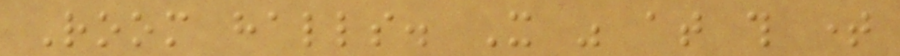Room halls. It was at this time
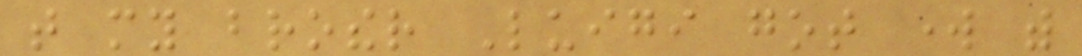that my brother Luigi got work with
